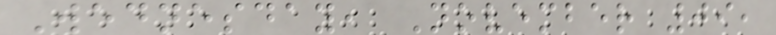Wednesday, November 09,
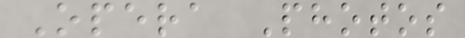Opera Photos
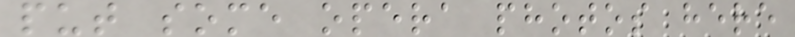put some opera photos here
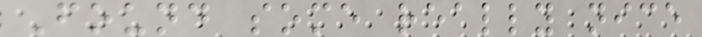Found some really nice
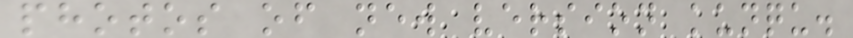photos of new version kunqu.
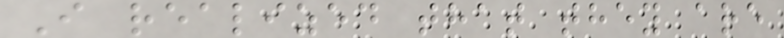I realized that they are
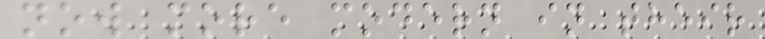now more modern in their
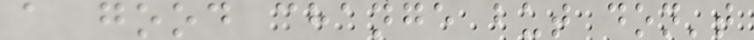a good change but don't
